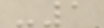-1
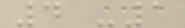4 -1
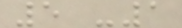5 -1
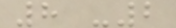8 -2
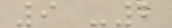9 -2
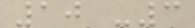10 -3
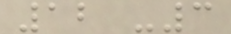12 -3
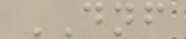DNF
